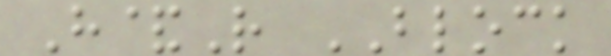H&R BLOCK
